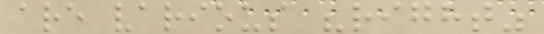are various "right"
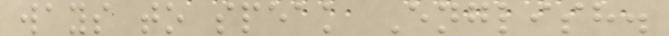ways to speak English.
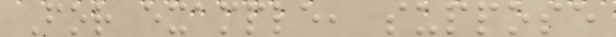For example, suppose
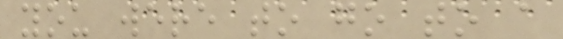you were to go to a
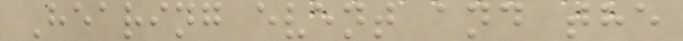Hearing event and the
